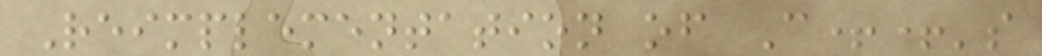Reimplementation of C++'s
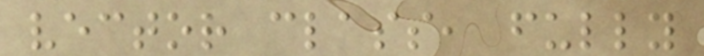vector class, fully
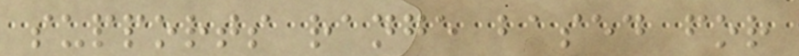supports range based for
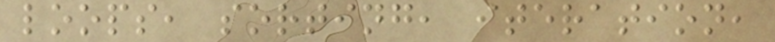loops, sorting, iteration,
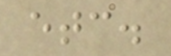etc.
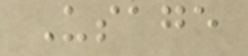Usage
